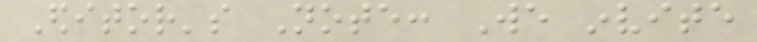Editor's Note: We invite
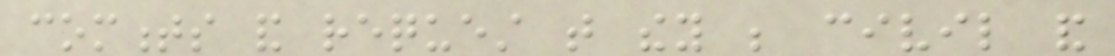comments and request that they be civil and
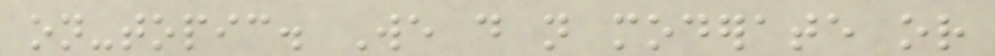on-topic. We do not moderate or
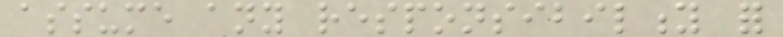assume any responsibility for
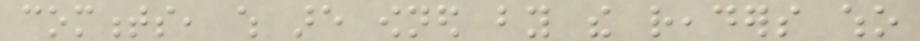comments, which are owned by the readers who
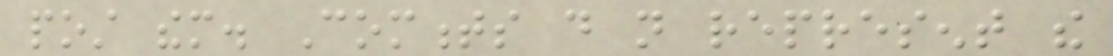post them. Comments do not represent the
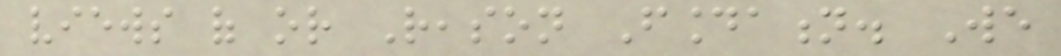views of or Reason Foundation. We
